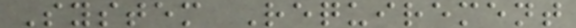System Requirement
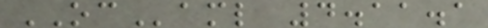OCaml 4.11.1
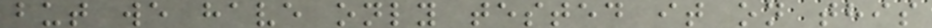but we have only tested it on this
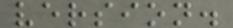version.
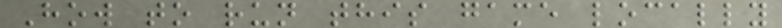How to run this game locally
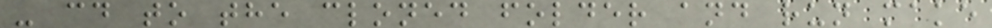- cd to the cloned folder and run make
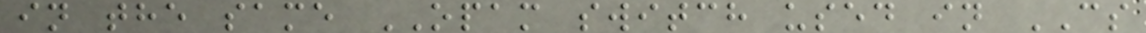in the same OPAM switch used in CS
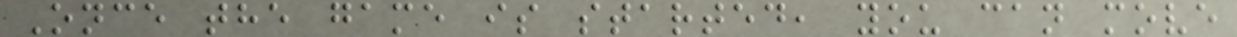Once the game is started, you can move
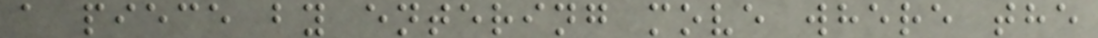a piece by entering move where the
